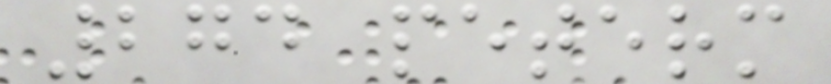274 peterm
